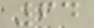64
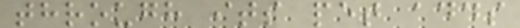through its pet adds
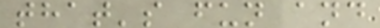that's fun and
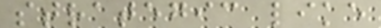strategic like
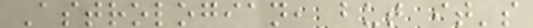Astrologian, but it's
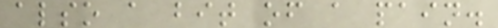also a bit of a pain.
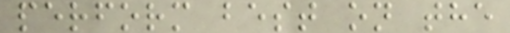perform best on the
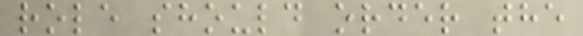role should order the
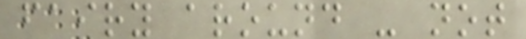fairy around - not
